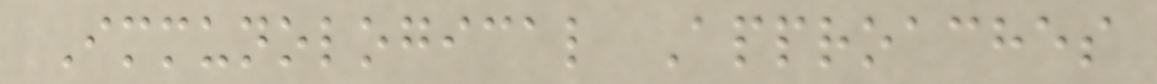Immunological Approaches
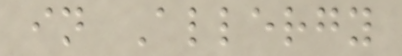in Allergy
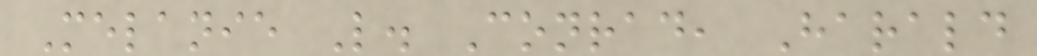Melanie L. Conrad, Harald
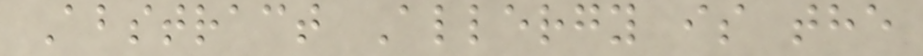Abstract Allergy is the
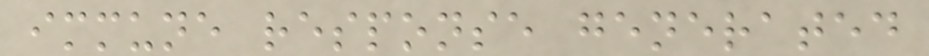immune response generated
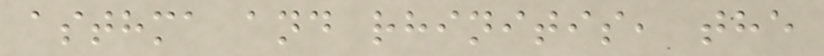asthma and rhinitis, the
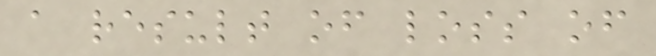a result of loss of
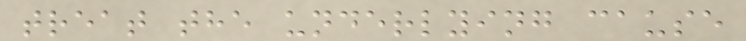treat the underlying cause
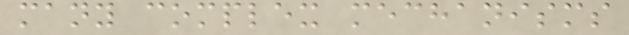many complex mechanisms
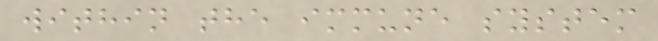within the immune system
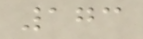173
